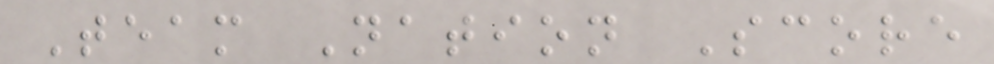Team Nation Score
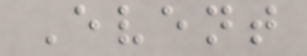Event
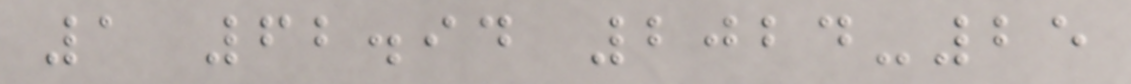1 62.94 2024-25
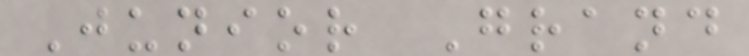Junior Grand
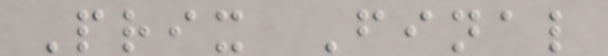Prix Final
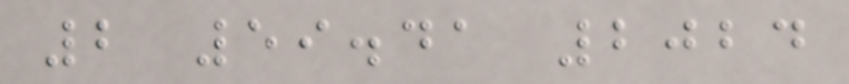2 59.41 2024
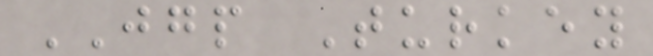JGP Turkey
